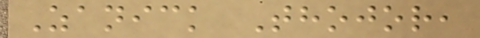Zanick Thojor,
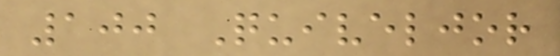100 Quiveljor
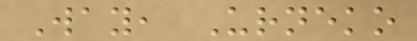Way, Urneko
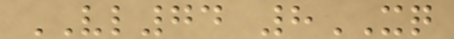VL74 8XQ
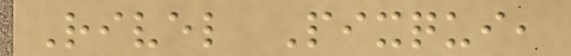Rivel Pixqui,
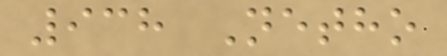938 Netho
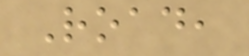Road,
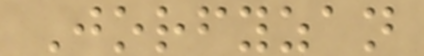Jorfyzan
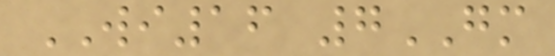WI16 7GM
